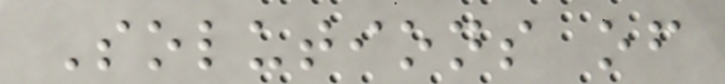Solutions of
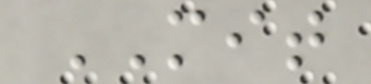MIT
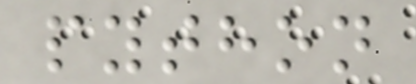python
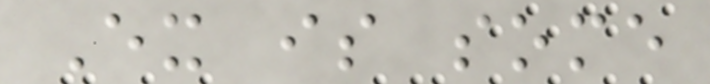Ex is some
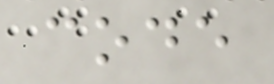code
